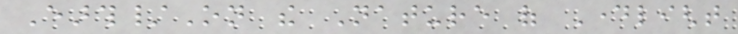Earth/On the Nature of Daylight
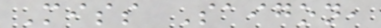Miss Saigon,
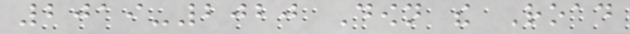2019-2020 Down the Road
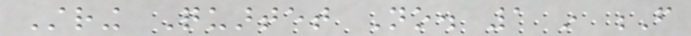String Quartet No. 1 in F
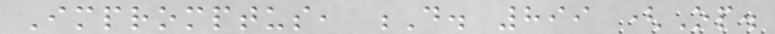Impromptus, D. 899 (Op.
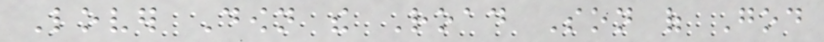Lover Down the Road Son of God
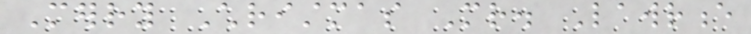Merry Christmas Mr. Lawrence
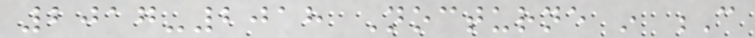2017-2018 Nocturne in C
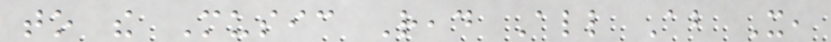to the Music Read All About It,
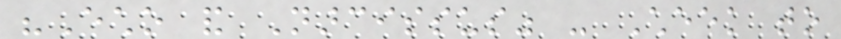"Echo and Narcissus" - Cheek to
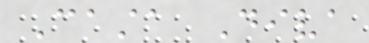Casta Diva
